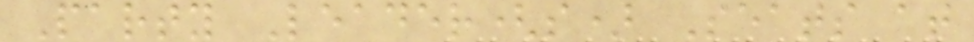Party Leader(s) Seats at
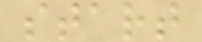start
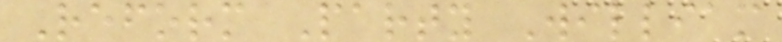Reform Party William
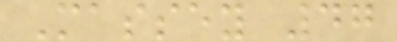Massey 47
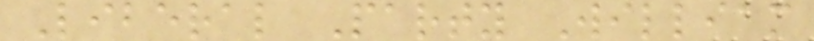Liberal Party William
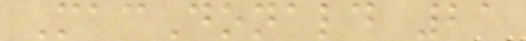MacDonald 21
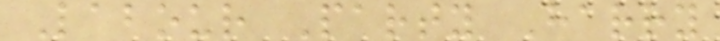Labour Party Harry
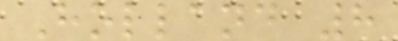Holland 8
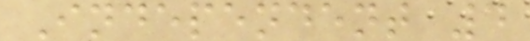Independent 4
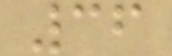36
